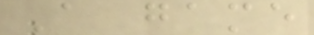A game
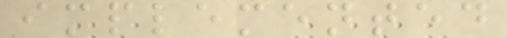implemented
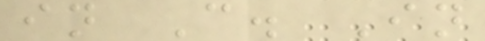in C. In
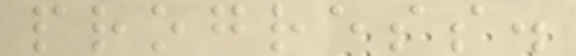progress.
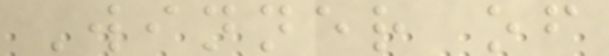Winner of
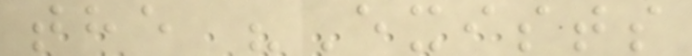the "Exists
